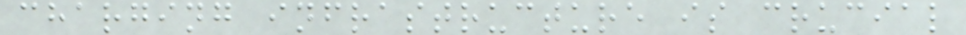charging infrastructure is crucial
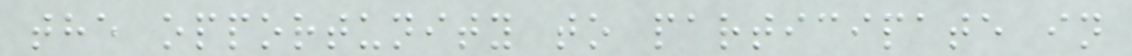the opportunity to participate in
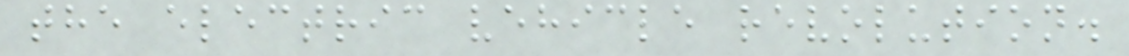the electric vehicle revolution.
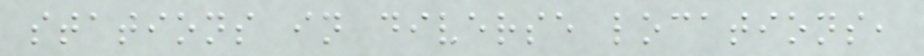stations in diverse locations,
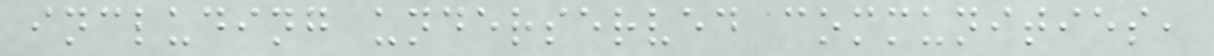including underserved communities,
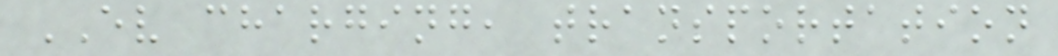EV charging, transportation
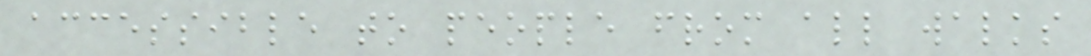accessible to people from all walks
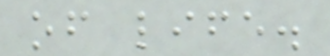of life.
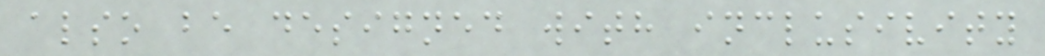also be designed with inclusivity
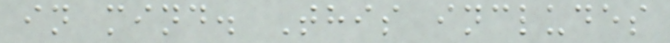in mind. This includes
